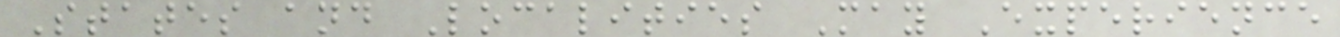States and Localities May Experience
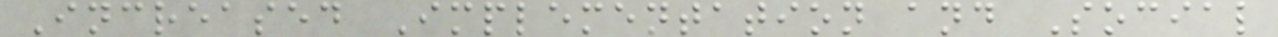Increased Implementation and Social
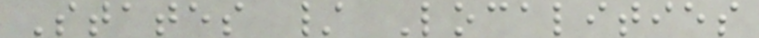States / Localities
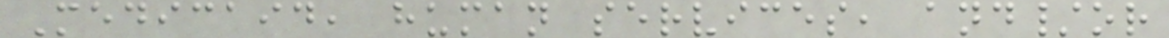Medicaid, human services, and/or
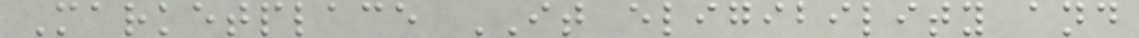Marketplace IT eligibility and
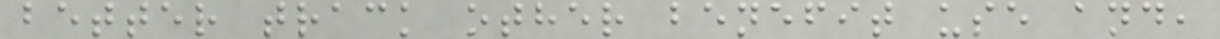better track other benefit use and,
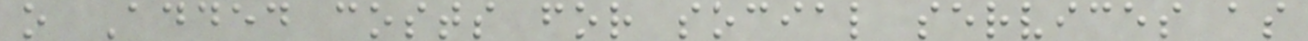o Added costs for social services as
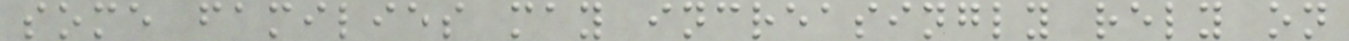some families may increasingly rely on
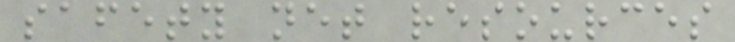safety net resources
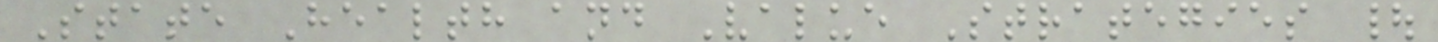State Health and Value Strategies |
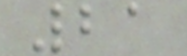21
